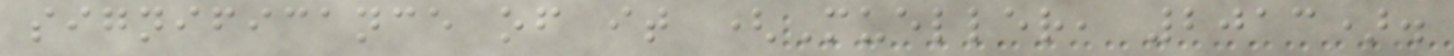significance of it (Mueller, 2013).
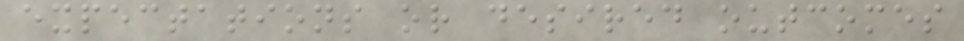expectations or desired outcomes
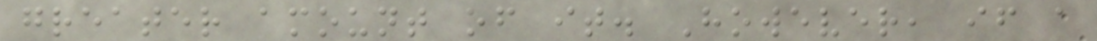greater amount of it. However, if a
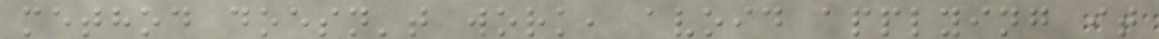method doesn't work, avoid applying it
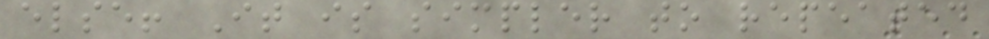else! It is simpler to repeated
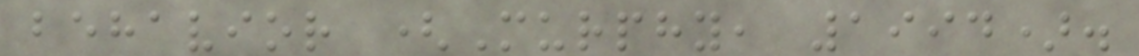behavior (Murphy, 1994).
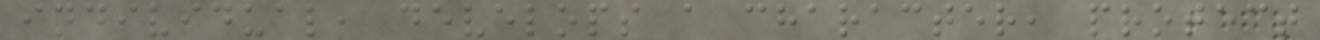individual, develops a character, protect
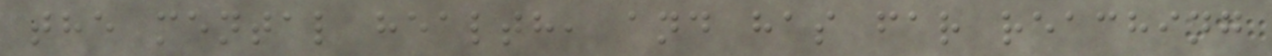the mental health, and has far reaching
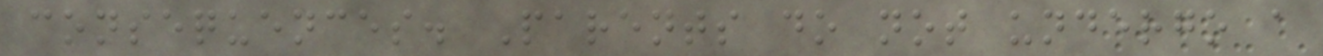consequences. Parents do not undergo a
